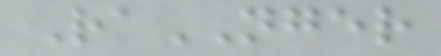RaNGER
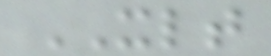XLT
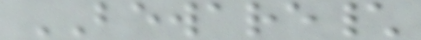BEWARE\
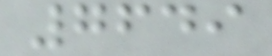7649
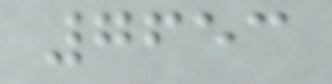7653
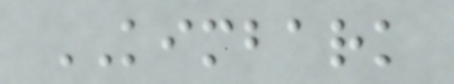KIMBARK
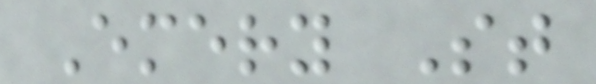Emery St
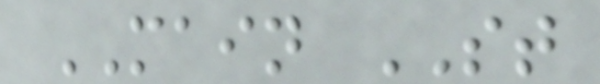MAIN ST
